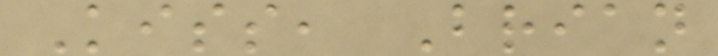Kiss, Brian
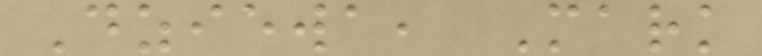Dziewa, Mark
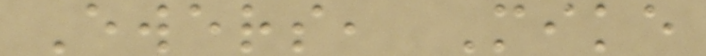Ewers, Mike
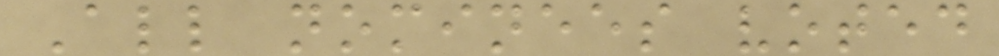All nominees voted
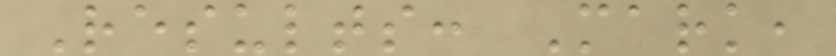Results: Mark,
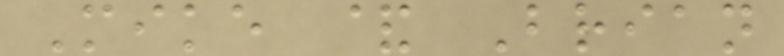Mike & Brian
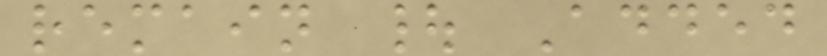remain | Added
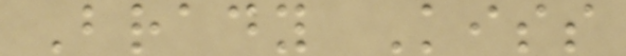Brady Kiss
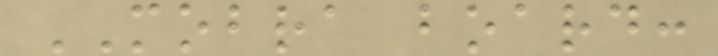MOBRA board:
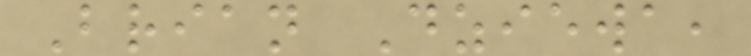Brian Dziewa,
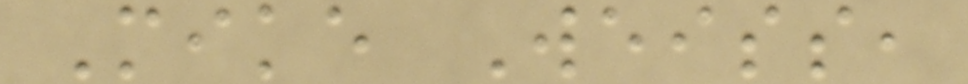Mike Weiss,
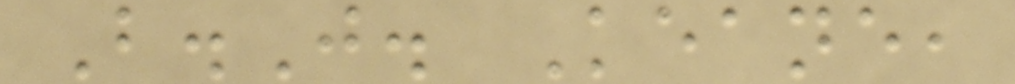B.J. Keane,
